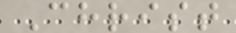Christ
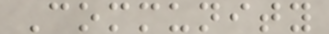Community
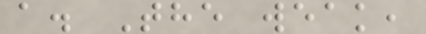a. The weak,
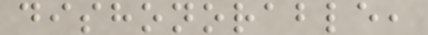dishonorable,
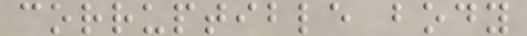corruptible body
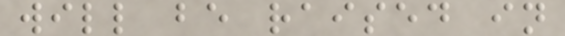will be raised in
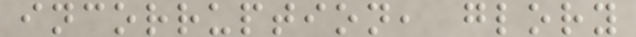incorruption, glory
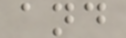and
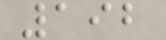192
